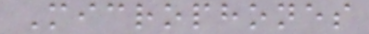Microphones
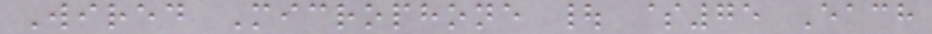Wired Microphone | $75 Each
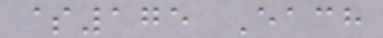$175 Each
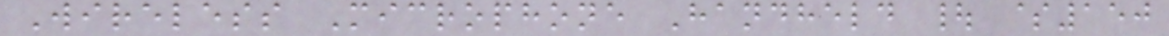Wireless Microphone Handheld | $150
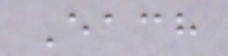Each
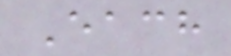Each
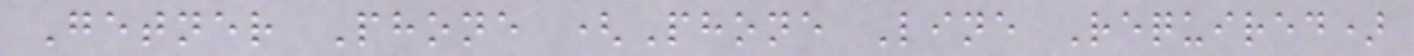Getner Phone (Phone Line Required)
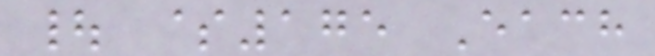| $175 Each
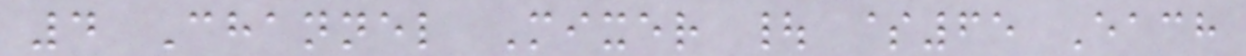4 Channel Mixer | $65 Each
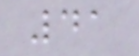41
